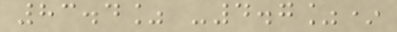83.4% -4.7%*
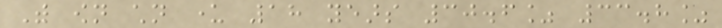With own children under 18 years 30.6% 33.8%
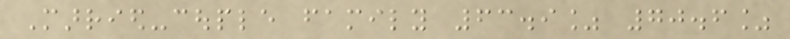Married-couple family 63.9% 70.6%
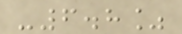-6.8%
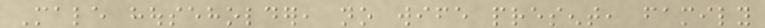Male householder, no wife present, family
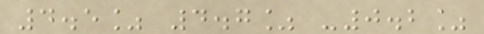4.5% 4.7% -0.2%
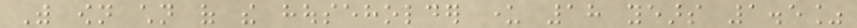With own children of the householder under 18 years 1.5%
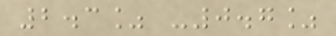2.3% -0.7%
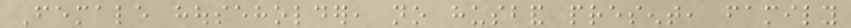Female householder, no husband present, family
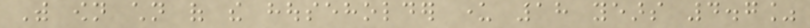With own children of the householder under 18 years 4.7%
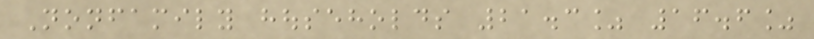Nonfamily households 21.3% 16.6%
